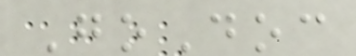GoDoc
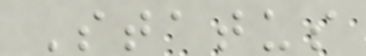Status
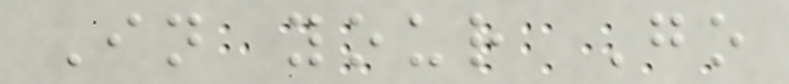In your Go
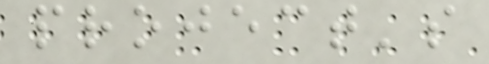project's
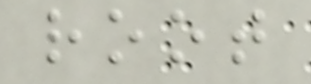root
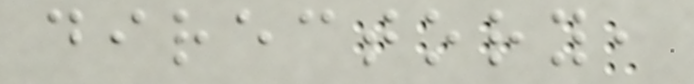directory,
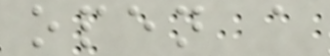open a
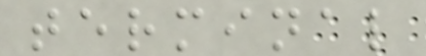terminal
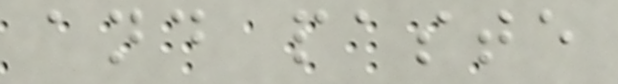and paste
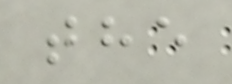the
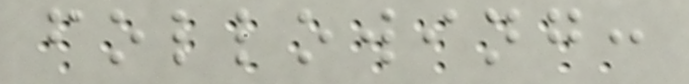following:
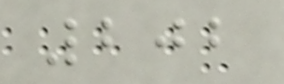202
